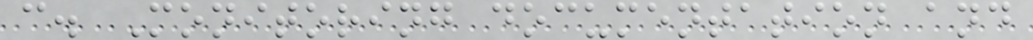c. Monitoring documentation and
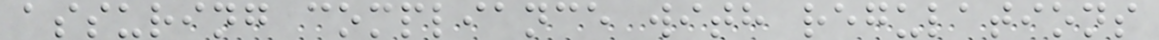assuring compliance with regulations
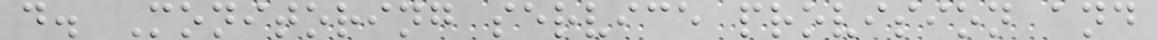d. Monitoring service provision and
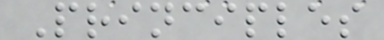Principles
